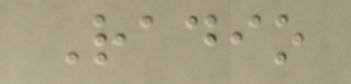Radio
